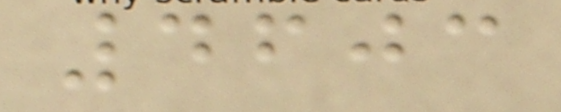4603
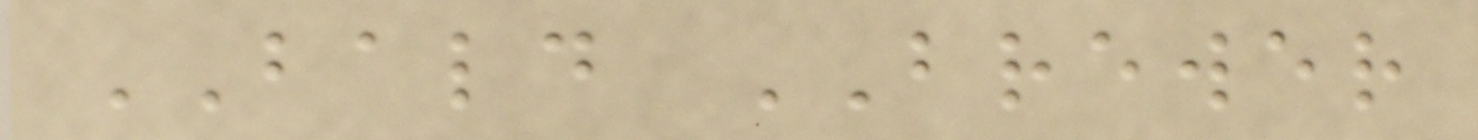BALD BREWER
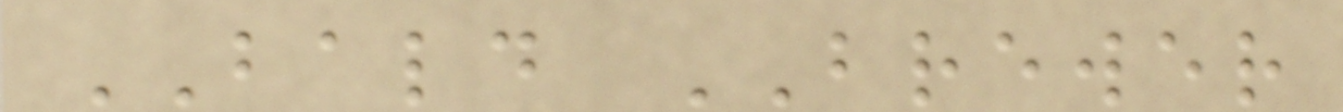BALD BREWER
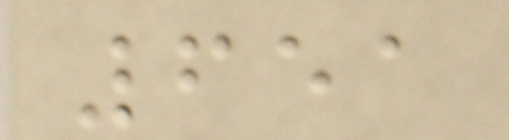651
